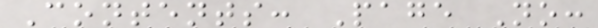Contents: Page No:
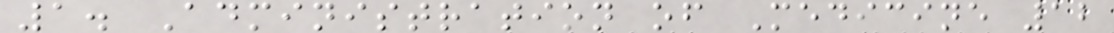1. Administration of Medicine 12
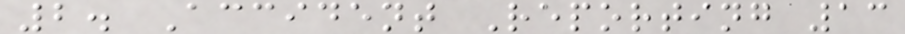2. Accident Reporting 13
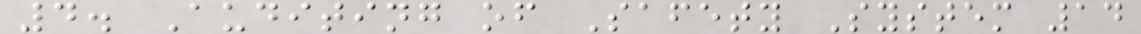4. Auditing of Safety System 14
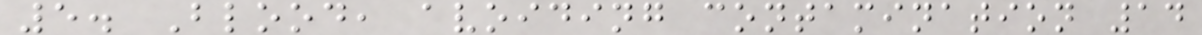5. Blood, avoiding contamination 14
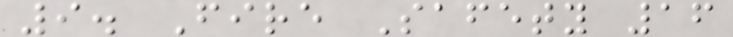9. Fire Safety 16
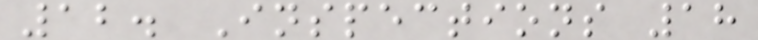12. Inspections 18
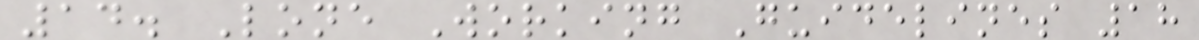14. Lone Working Guidelines 18
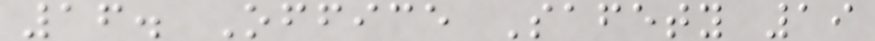16. Office Safety 19
